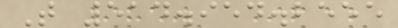T 514.954.2555
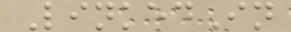LinkedIn
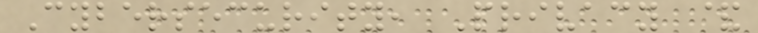Cybersecurity, Privacy &
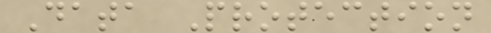Data Protection
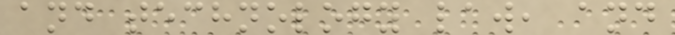and technology law, and
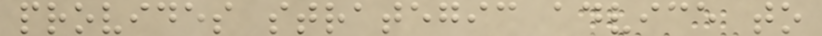provides strategic advice to
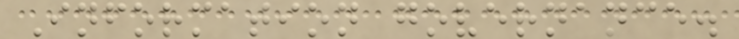Information governance.
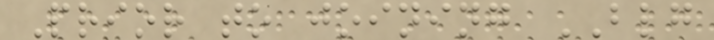Prior to joining BLG
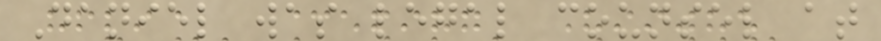Daniel was legal counsel at
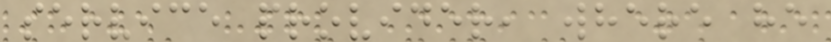service provider, where he
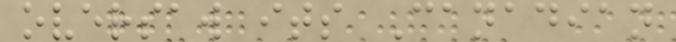oversaw its Canadian
